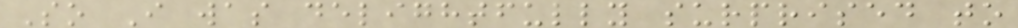So I was delightfully surprised to
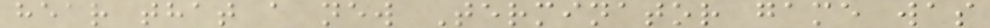hear that a new Terminator game was
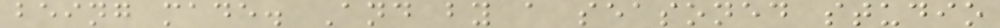being made. And by a seasoned studio
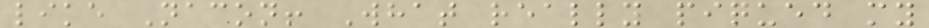like Nacon! What really piqued my
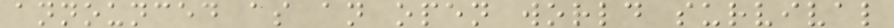announced as an open world survival
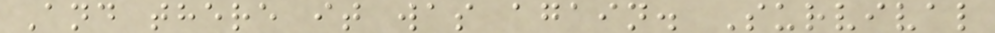And there it was again. Survival
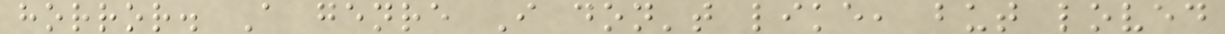horror. A genre I don't like, but loved
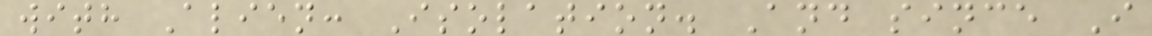with Alien: Isolation. And since I
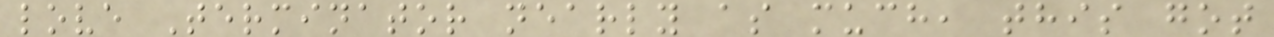love Terminator nearly as much, this got
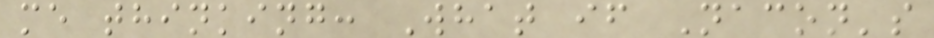me thinking: What if Nacon's
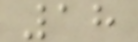18
